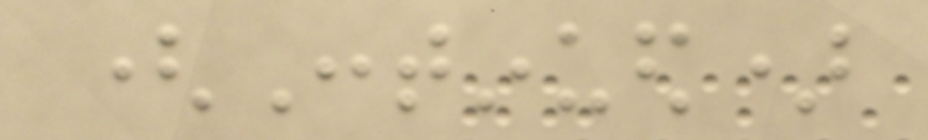(Continued)
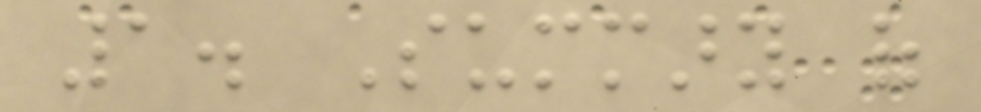1. Summary of
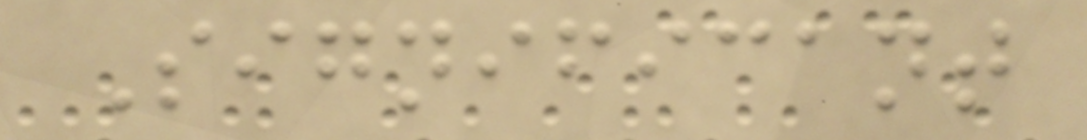Significant
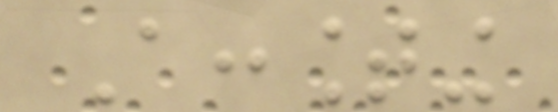Accounting
